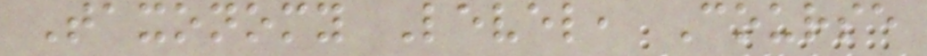Taxonomy Level, Course
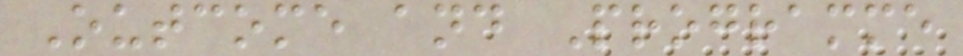Outcome and Programme
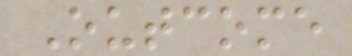Outcome
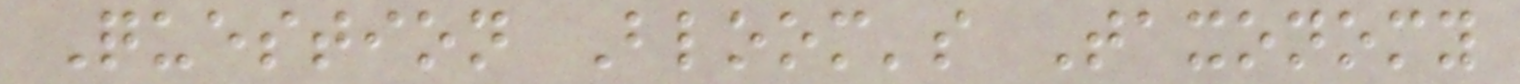Question Bloom's Taxonomy
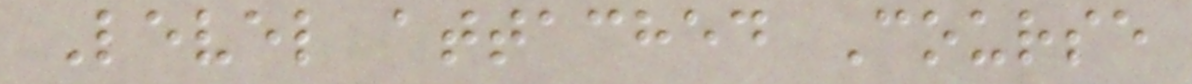Level attached Course
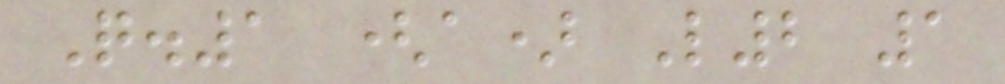Q.1 (a) L2 1
